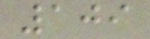109
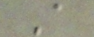A
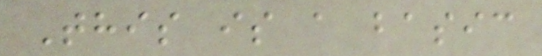This is a basic
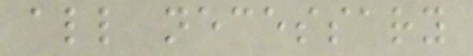all necessary
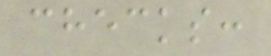checks:
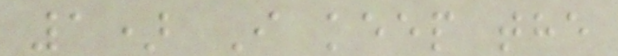1) I keep the
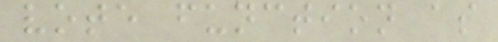vote function as
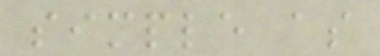simple as
